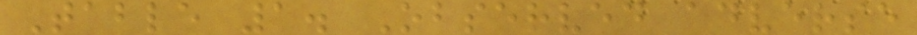Table 1. Observed adverse
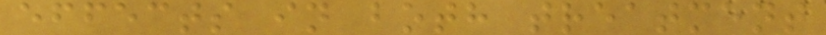effects in both treatment
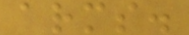arms.
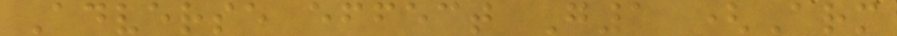Adverse effect G1 (Arm
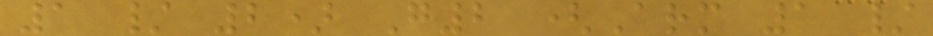1 / 2) G2 (Arm 1 /
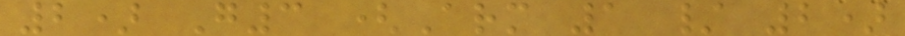2) G3 (Arm 1 / 2)
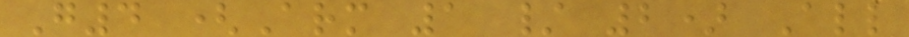G4 (Arm 1 / 2) All
